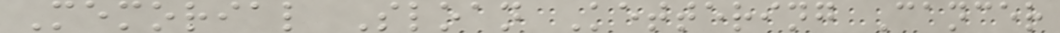Memorial Sloan Kettering Cancer
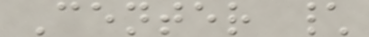Center \
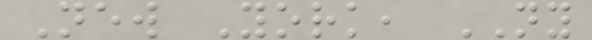New York, NY
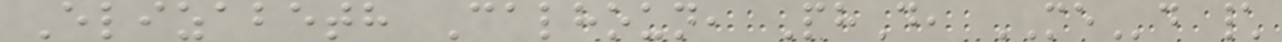Elizabeth Calhoun, PhD, MEd \
